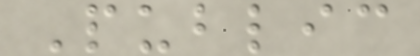Public
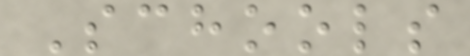Schools
